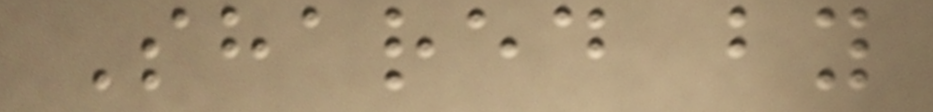Shared by
